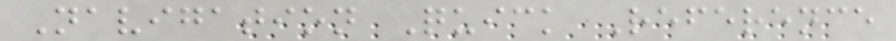Navigation Quick Reference
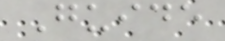Guide
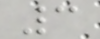3
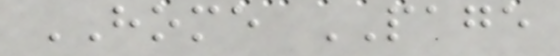HOME PAGE
